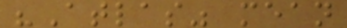"Atlas" mean
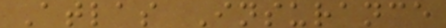Atlas Insurance
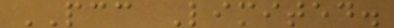PCC Limited.
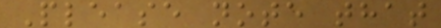Please note that
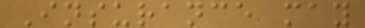Insurance may
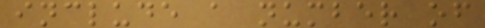include a number of
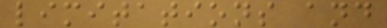limitations and
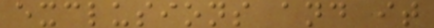exclusions and it
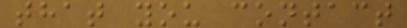that you contact
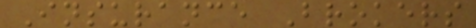Insurance Brokers
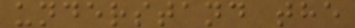understand the
